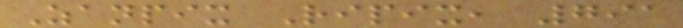Zanpix Ripix, 791
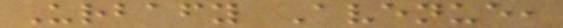Urbafy Avenue,
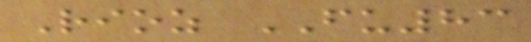Rioz FU83
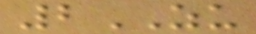2ZU
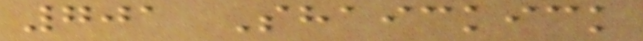701 Shaickick
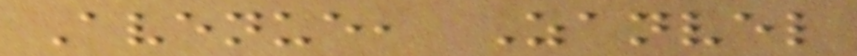Avenue, Zanvel
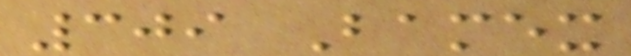309 Bamex
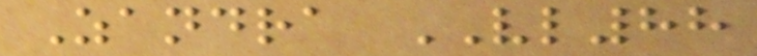Zandra VL88
